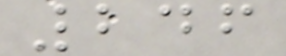246
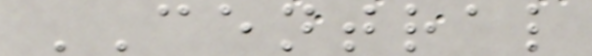CENTRAL
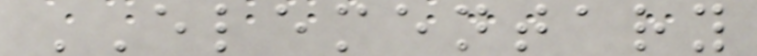ELEMENTARY
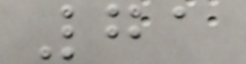71
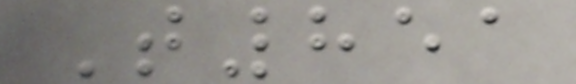T851
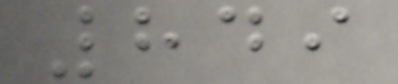849
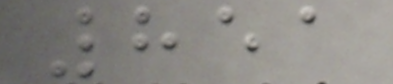851
